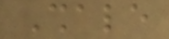Shale
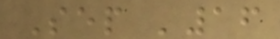Sep '16
